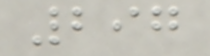297
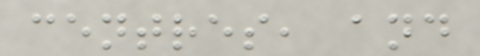centres, and
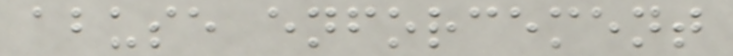abuse enforcement
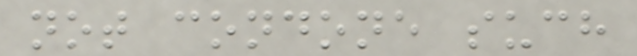not condone such
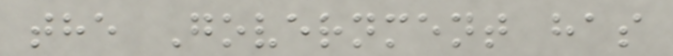the Government has
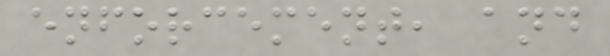enforcement, and
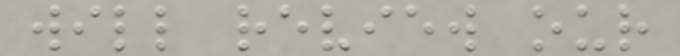will review our
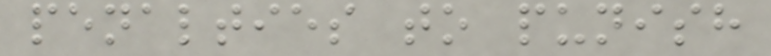penalties to punish
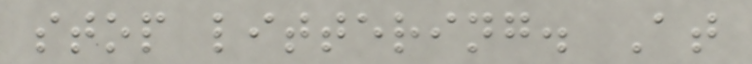stop littering. At
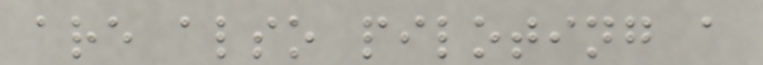are also piloting a
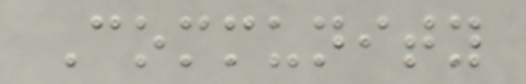Community
